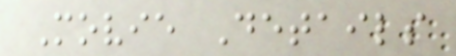Movie Details
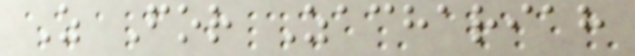Z For Zachariah
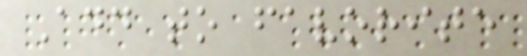Add to favorite
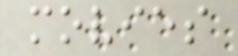movies
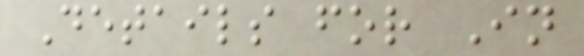Details for In
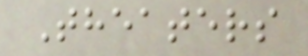Theaters
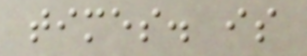times. is
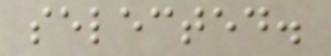selected.
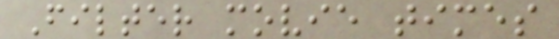Filter movie times
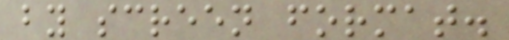by screen format.
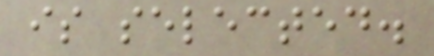is selected.
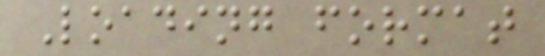Loading format
